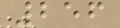256
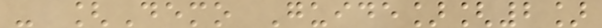- [Demo Guide][2]
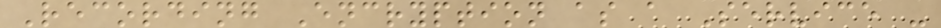Recording Encryption as a Service -
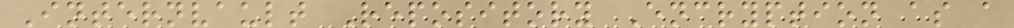Internvault Repository Encryption as a
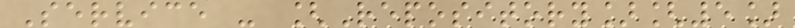Service - [Repository][5]
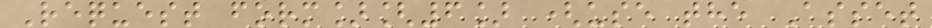Request form][6] (use the Asset
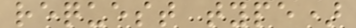request type)
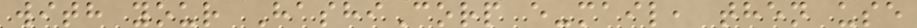with your HashiCorp e-mail, then use
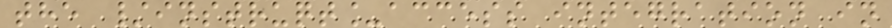the /instruqt_access integration in
